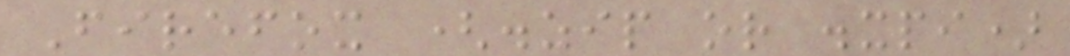Firefox (.zip or .xpi)
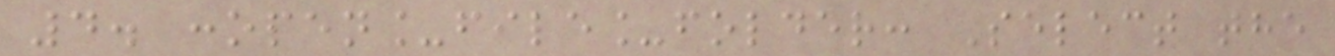4. :open_file_folder: Select the
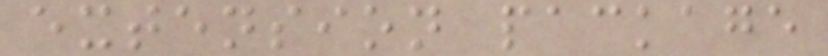extension package
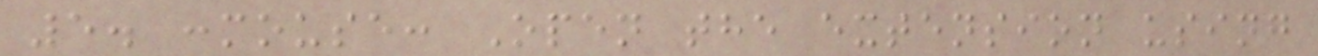5. :mouse: Open the extension using
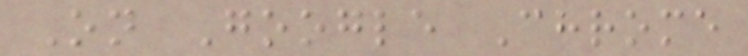On Google Chrome
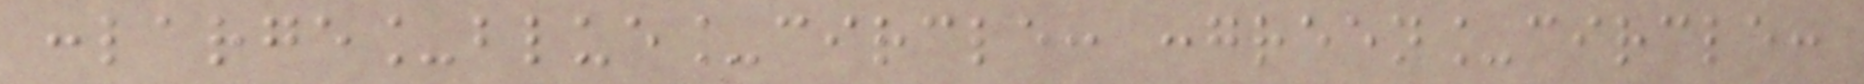:large_blue_circle: :green_circle:
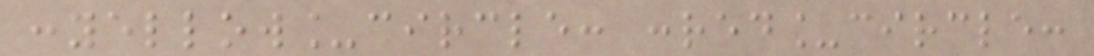:yellow_circle: :red_circle:
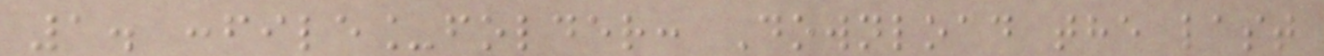1. :file_folder: Download the last
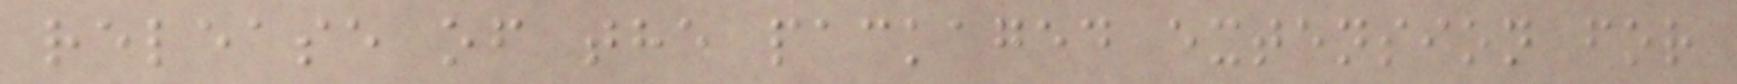release of the packaged extension for
